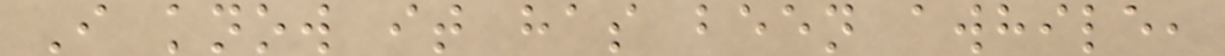I know it has been awhile,
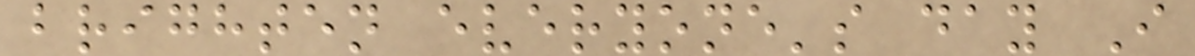brighten everyone's day I
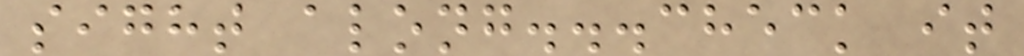sight along...check it
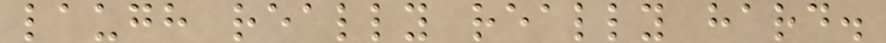laugh really really hard.
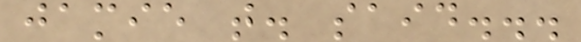jamie t. said...
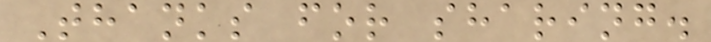Thanks for sharing.
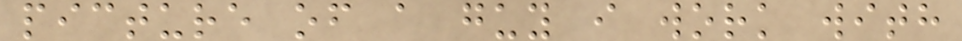picture of a guy i work with
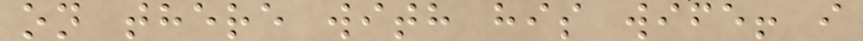on there with his wife! i
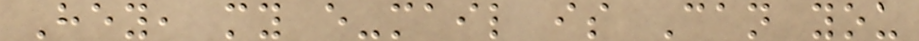Hey, my e-mail is Can you
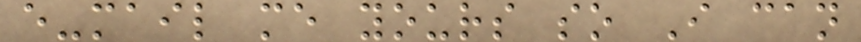e-mail me yours so I can
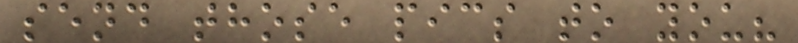send those pics to you?
